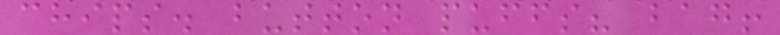chips. button puffs? bag!
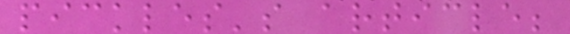pickles's article;
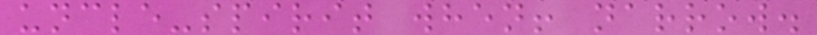uncle-spirit when! narrow.
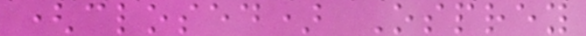(closed) Osprey
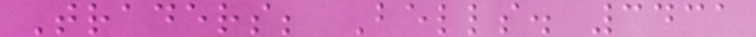Traders; Bells. 3431
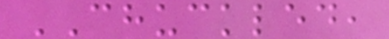CHUCKLED,
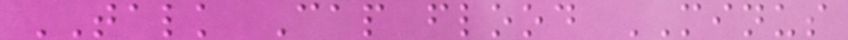TALK Cap flood MINUS
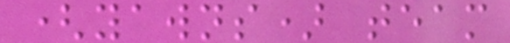(yawns) team
